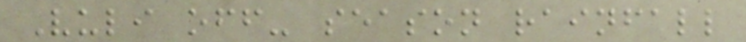Vuli off- season rainfall
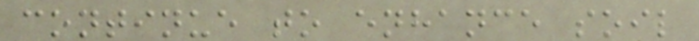continue to enhance soil
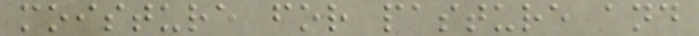moisture for pasture and
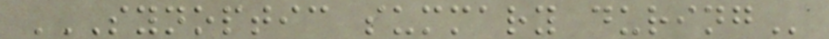SYNOPTIC SUMMARY DURING
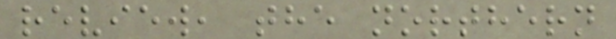review, the northern
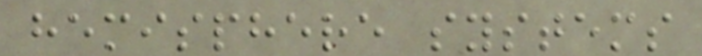hemisphere systems
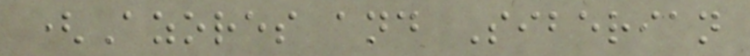(Azores and Siberian
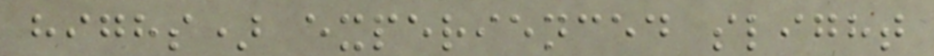highs) experienced slight
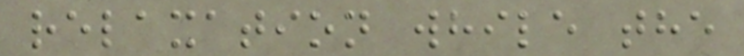relaxation while the
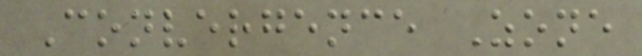Convergence Zone
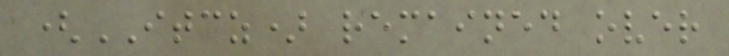(ITCZ) remained over
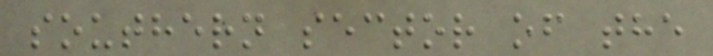southern sector of the
